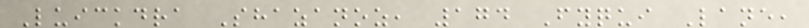Luickdra Shazanoz, 174 Fyqui Lane,
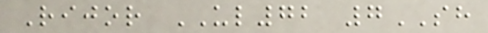Rijor UL72 7SH
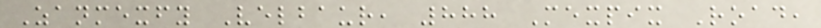Zanmexfy Velbaur, 888 Mexpix Road,
